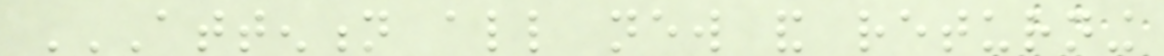ATTENTION ALL NEW AND RETURNING
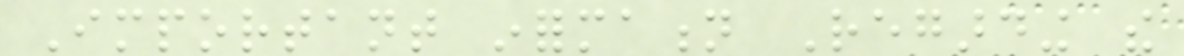Important information Regarding the
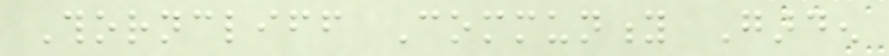Thorncliff Community Garden
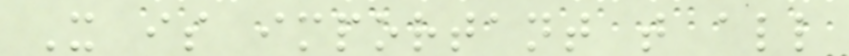It is important that all
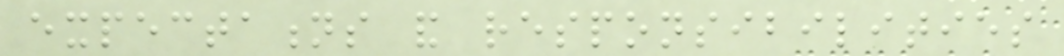expectations and responsibilities
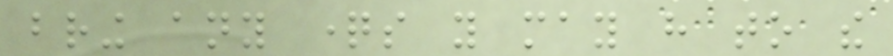bring any questions you may have to the
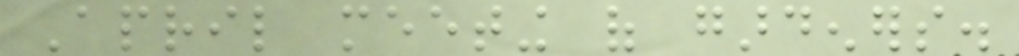April meeting of gardeners.
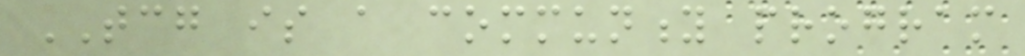TCG is a community program
